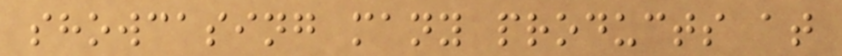showcasing many products at
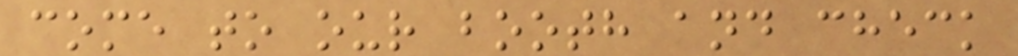come to our booth and check
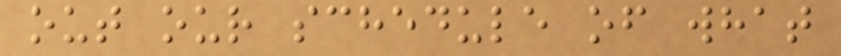out our schedule of what
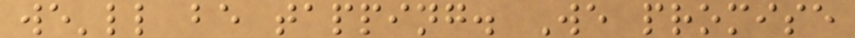we'll be tapping. We promise
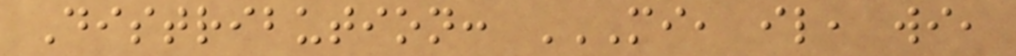Distribution: MI, IL, WI,
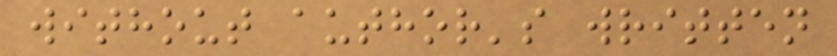without author's written
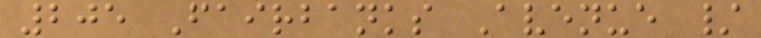205 Fairbanks Avenue /
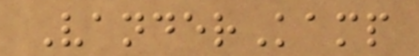VanderKamp
